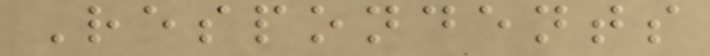Respondents
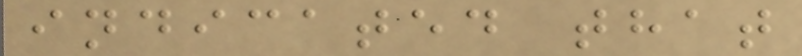indicated that
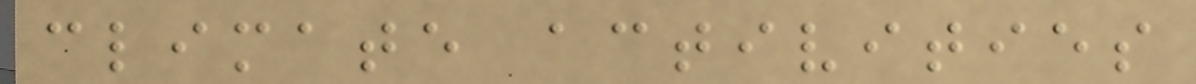climate activities
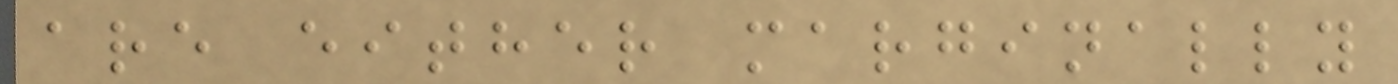are either marginally
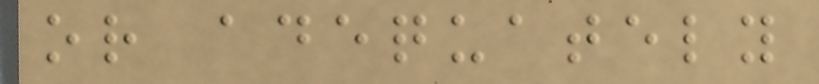or adequately
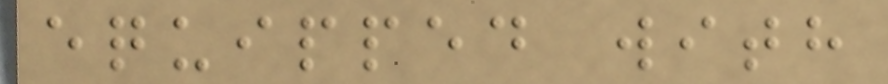equipped with
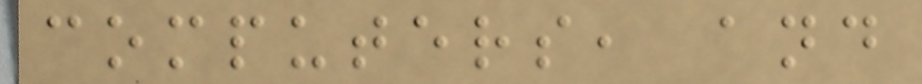computers, and
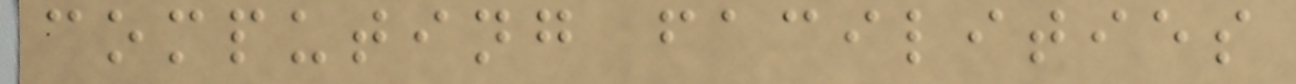computing facilities
